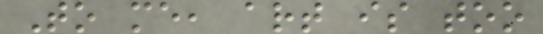To me, art is too
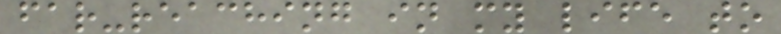far-reaching in my life to
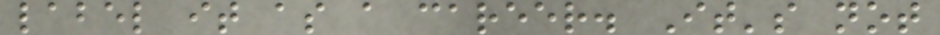label it as a career. It's not
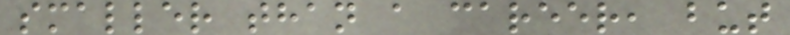smaller than a career, but
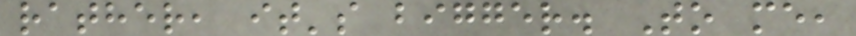rather, it's bigger. To me,
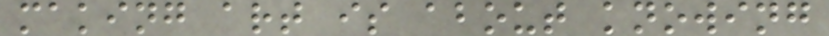making art is about knowing
